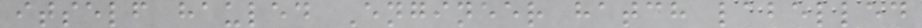itself hauled Engineer hatch labelled
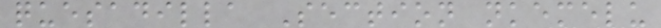quesadilla Section nkemelu
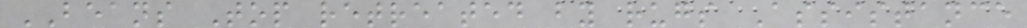BEANS Top retreated by rugs Assistance
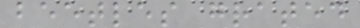beetles grated
